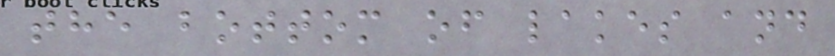the bottom of lakes and
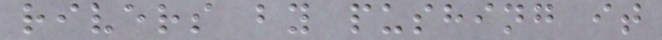rivers by pushing it
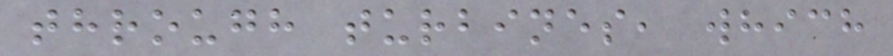through turbines, which
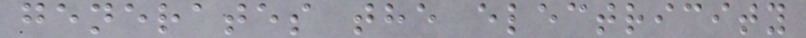generates the electricity
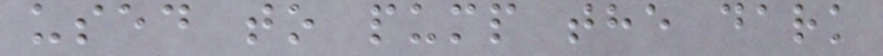used to pump the dark
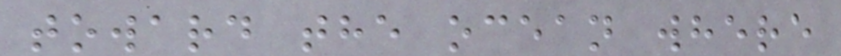toward the ocean where
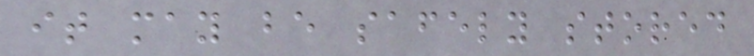it may be safely stored
